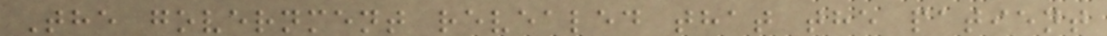The government revealed that the patient
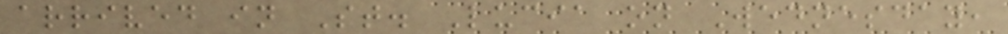arrived in St. Lucia on Wednesday,
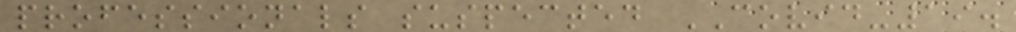professionals suspected COVID-19.
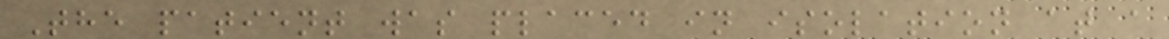The patient was placed in isolation at a
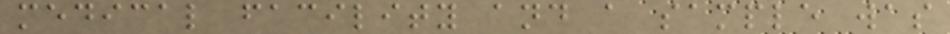medical facility and a sample was
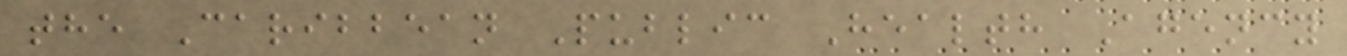the Caribbean Public Health Agency
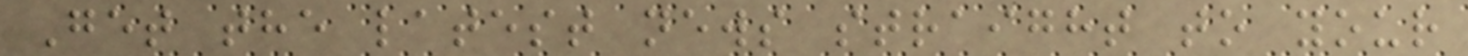Get the latest news straight to your
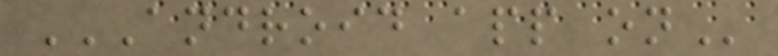ANDROID APP ON
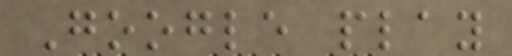Google play
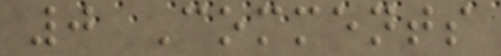0 Comments
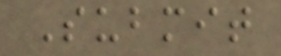Submit
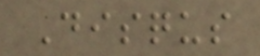Disqus
